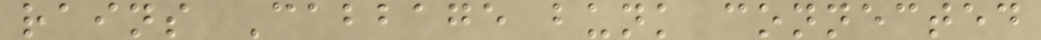rains Cabbage bunk connected
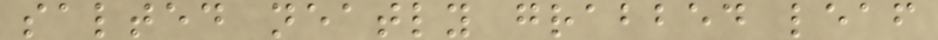salted neatly grabbed leaf
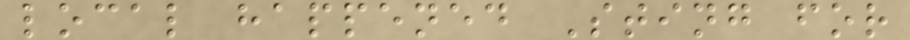local happened Sting for
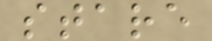stare
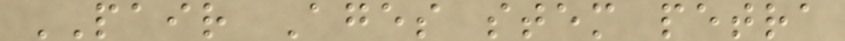PAIR Ages stem petra
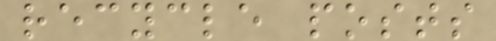recycle posts
